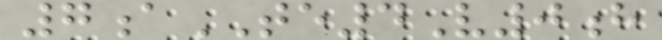7aTE4V0h
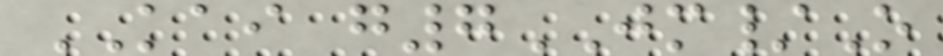KAI g7JM/O
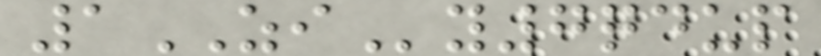1ZIy7qdup
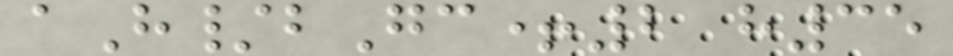aH/bGc+2 h35
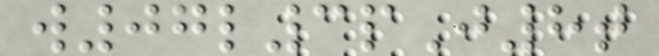w07l3pJ8t
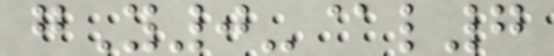gY0-@l7
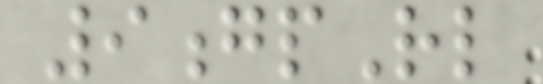9gpRl
